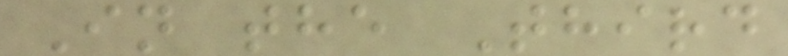In the Third
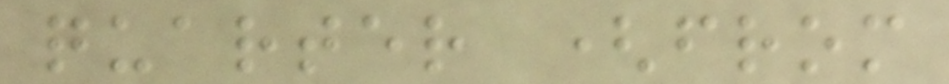quarter (from
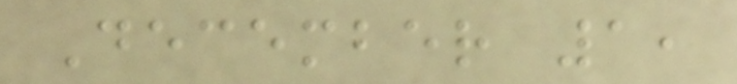December 1,
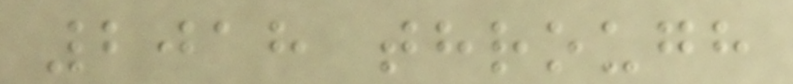2018 through
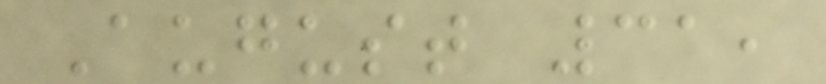August 31,
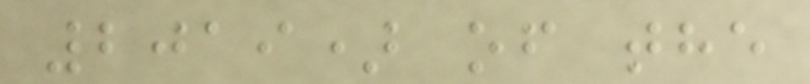2019) of the
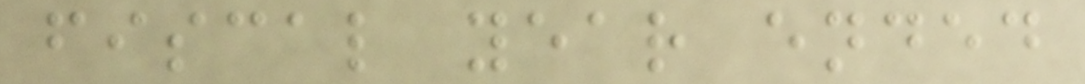fiscal year ended
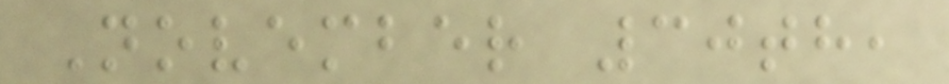November 30th,
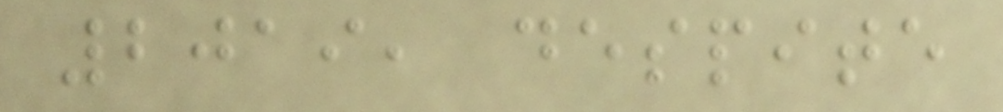2019, despite
